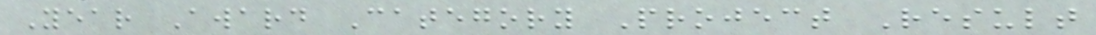Year Award Category Project Result
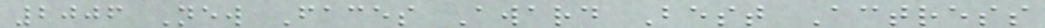2006 New Faces Award Best Actress
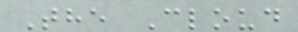The Cloud
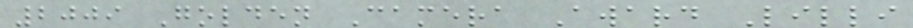2009 Golden Camera Award Lilli
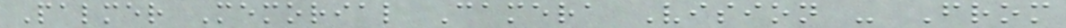Palmer Memorial Camera Vision - From
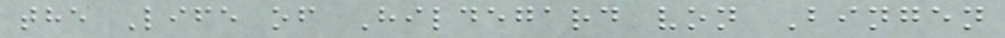the Life of Hildegard von Bingen
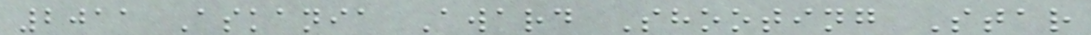2011 Askania Award Shooting Star
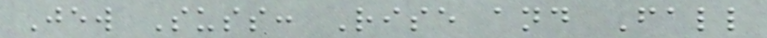Jew Suss: Rise and Fall
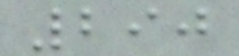290
